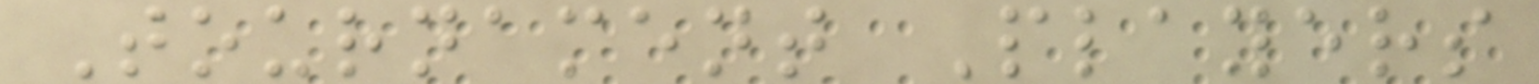Tournament Players
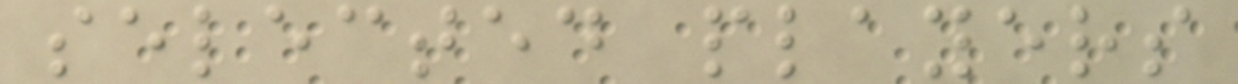selected players
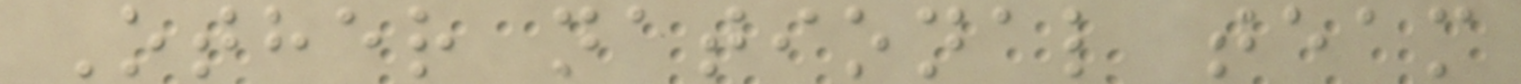Other national team
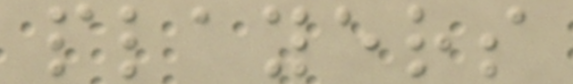players
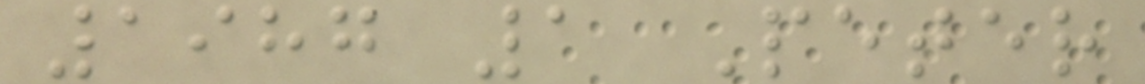1987 1 Peter
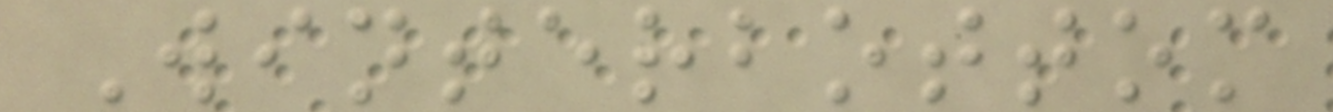Winterbottom
